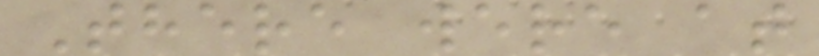There were at
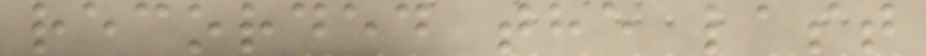recorded the last
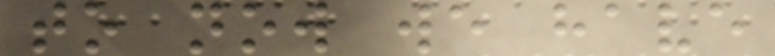to now we have
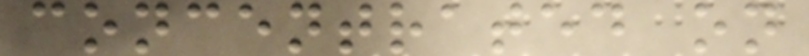concentrated on
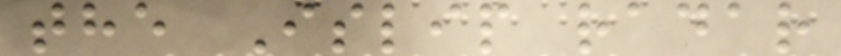the Islip radar
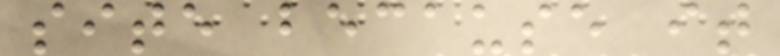site because it
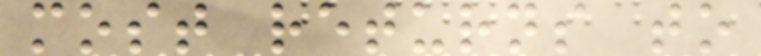most returns to
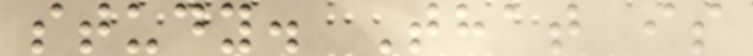study. That is
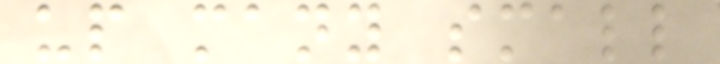up many small
